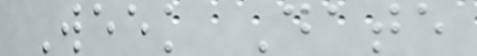Week Date
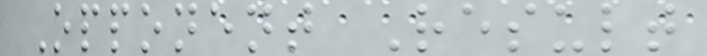Opponent Result
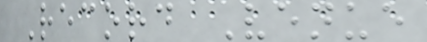Record Venue
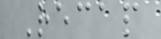Recap
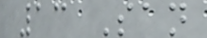13 San
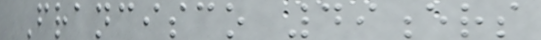Francisco 49ers
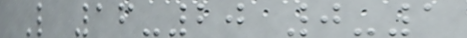L 16-20 0-1
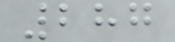287
